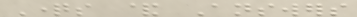Questions & Answers
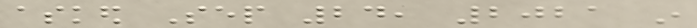asked Sep 24, 2021 in
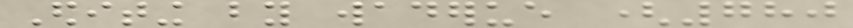Editing by waderue (780
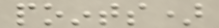points)
